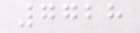7728
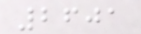2601
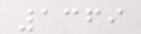1369
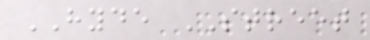HYDE STREET
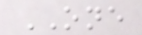ONE
